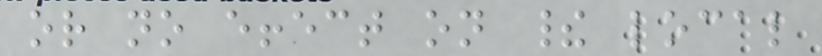or no effect on their local
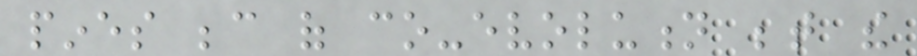pines because of co-evolution between the
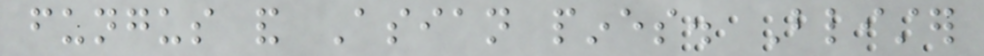fungus and Asian pines. Blister
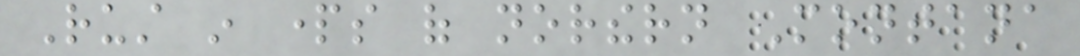Rust in parts of northern Montana
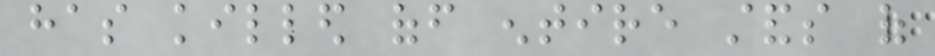has killed off entire stands of
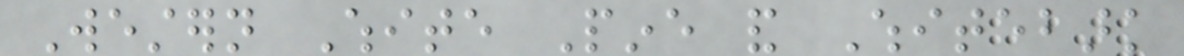Western White Pine and Whitebark
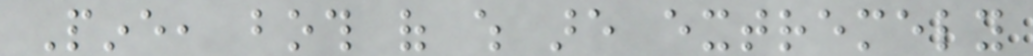Pine, both of which are extremely
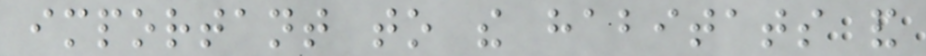important to the habitats and
